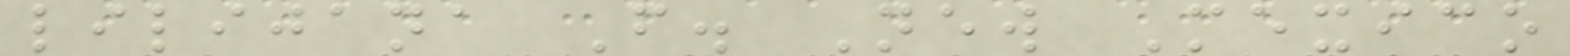lilijana F. New Mexico
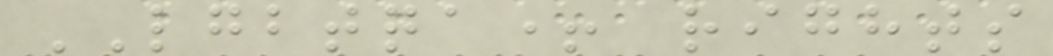LGBTQA+ rights
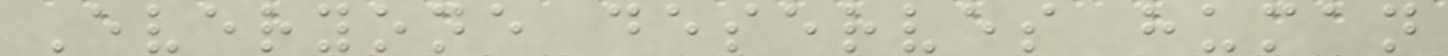Everyone deserves human
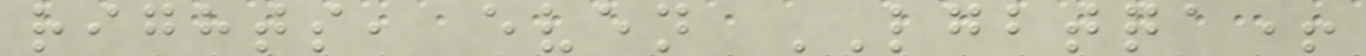rights, even LGBTQA+
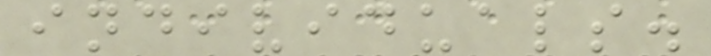individuals.
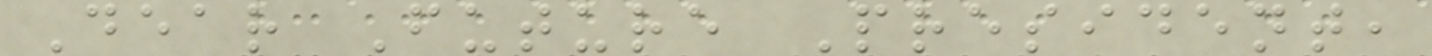Dear Future President,
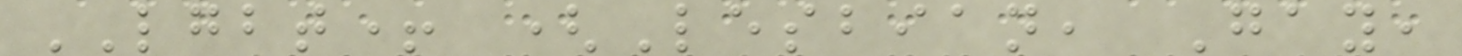LGBT+ (Lesbian, Gay,
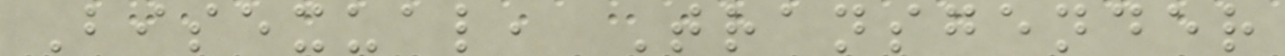Bisexual, Transgender
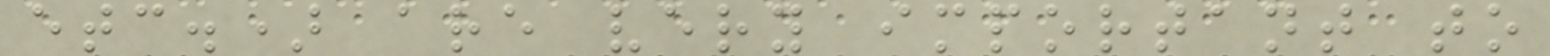etc.) are very important to
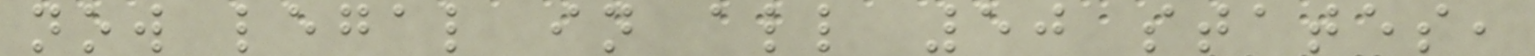now legal in all 50 states,
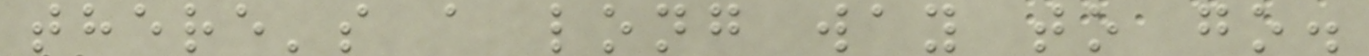there's a long way to go.
